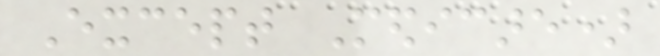Except Medicare)
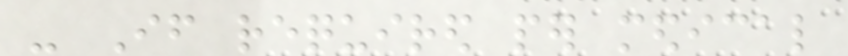- If required per medical
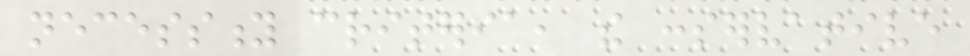necessity criteria, the conservative
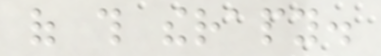of this therapy.
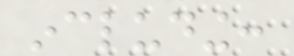including:
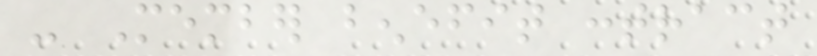- Member benefit contract
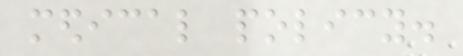medical policy.
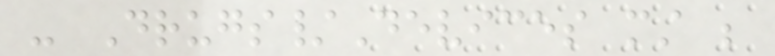- Drugs/Devices must be
